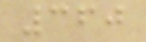360
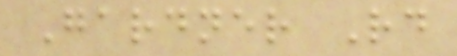Gardner Rd
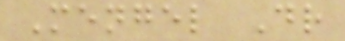Mengel Dr
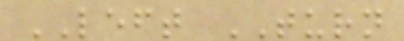LEFT TURN
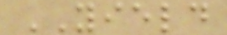YIELD
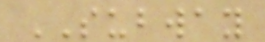SUBWAY
